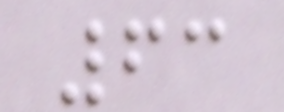63
